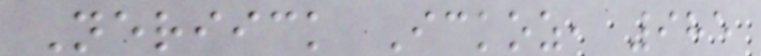Neriick Ickoz, 985
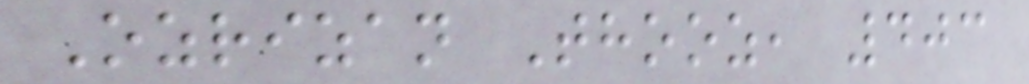Ozrizan Thooz, 403
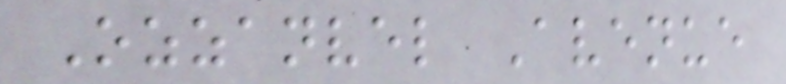Ozzanvel Avenue
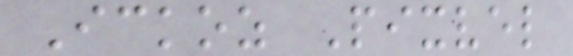Ickoz Pixvel
